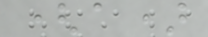(a)
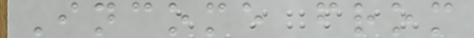Income from
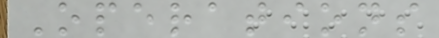Operations
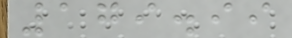179.99
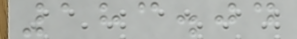183.04
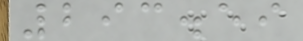293.59
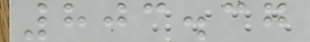803.37
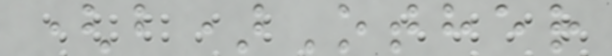(b)Other
